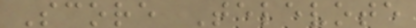Score Televote
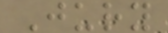Jury
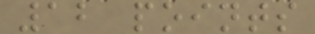12 points
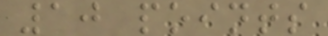10 points
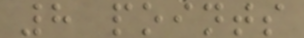8 points
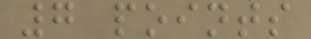7 points
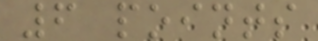6 points
